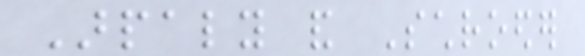Arpaly and Schroeder
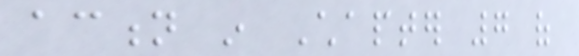action in Chapter 7 of
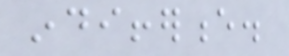indifference.
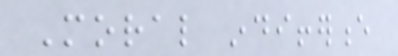Moral indifference
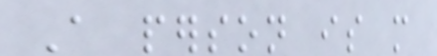A person is more
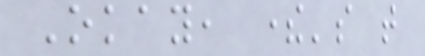Okay, there's that
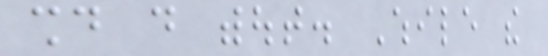should do without. While the
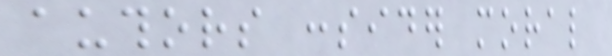authors consider moral
